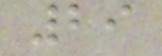29
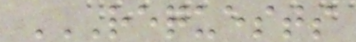REQUESTS
